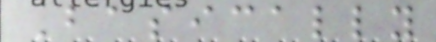Basically
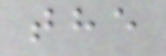the
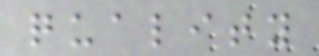quality
